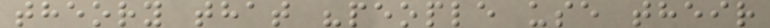theory that "people use their
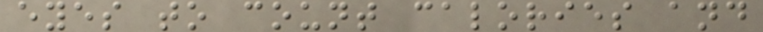eyes to count calories and
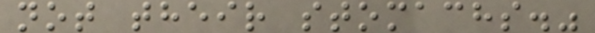not their stomachs."
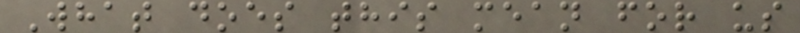What does this mean for us
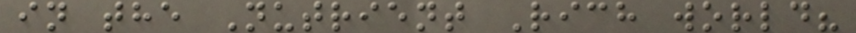in the Nutrient Rich world?
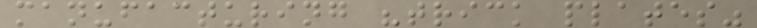manufacturing "trick plates"
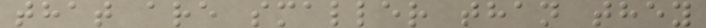that are smaller than they
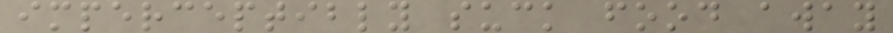imperceptibly suck food away
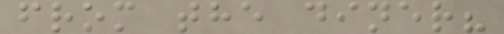from the diner?
